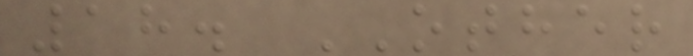18. OTHER
